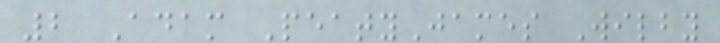2 Adam PeatyJames Wilby
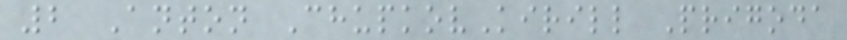2 Anton ChupkovKirill Prigoda
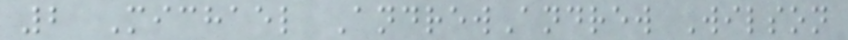2 Michael AndrewAndrew Wilson
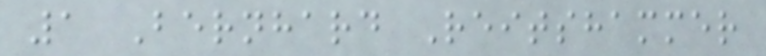1 Bernhard Reitshammer
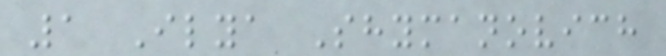1 Ilya Shymanovich
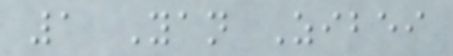1 Yan Zibei
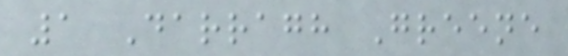1 Darragh Greene
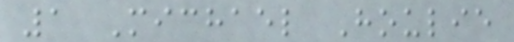1 Michael Houlie
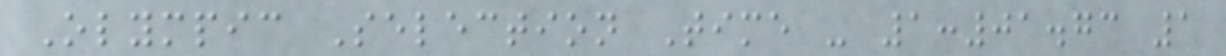Olympic Selection Time - 1:01.73 1
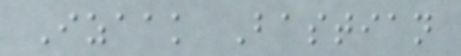Izaak Bastian
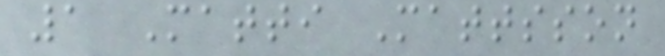1 Matti Mattsson
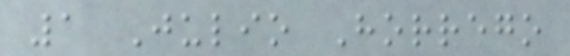1 Julio Horrego
